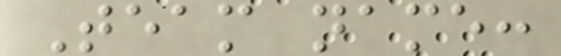Team name:
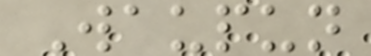Waupun
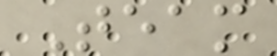Team
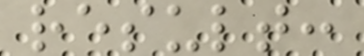result:
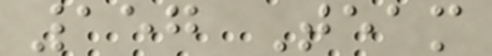157 Team
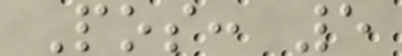Pos: 5
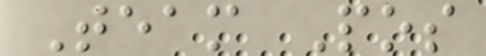Team Pos
